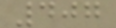407
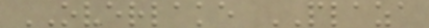OVERLAKE PLAZA
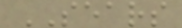SEARS
